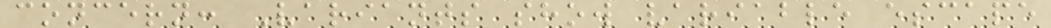concern: Variants show variable escape
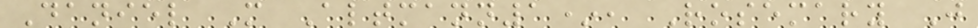Daniel M Altmann1*, Rosemary J
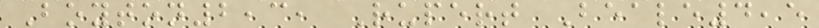Boyton2,3, Rupert Beale4,5
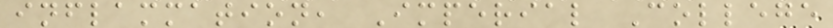inflammation, Imperial College
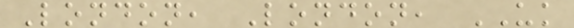London, London, UK
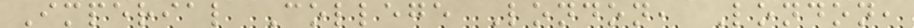Imperial College London, London,
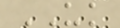UK
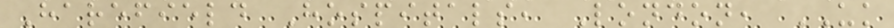Harefield Hospitals, London, UK
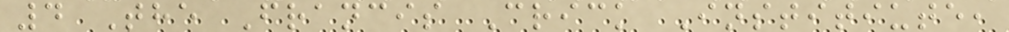4 The Francis Crick Institiute,
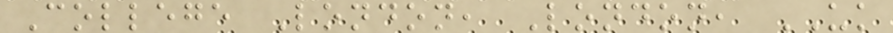College London, London, UK
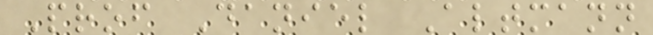Prof Daniel Altmann
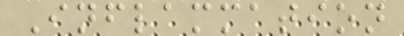Inflammation
